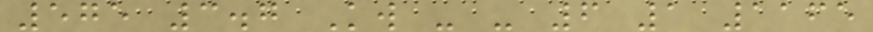575 3.7 Kw - - 6 1 1165
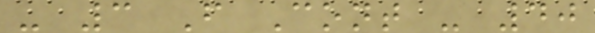- 3 F Cont - 40
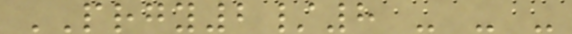PRGY2/8 - - -
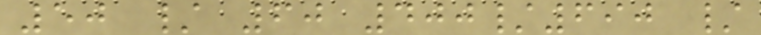50 / 60 400/690 /
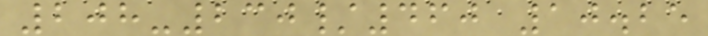208-230/460 10.25
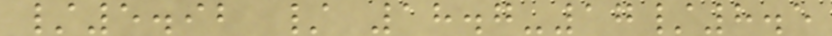/5.92 / 18.7-17/8.5
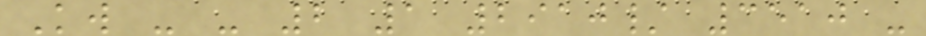Kw - - 2 1 2910/ 3510 -
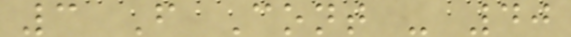3 F Cont - 40
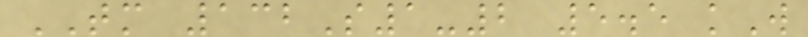TM 132S1-2 5.5 kW
